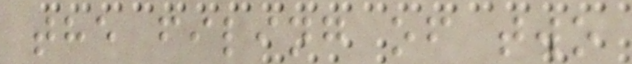the filing of two
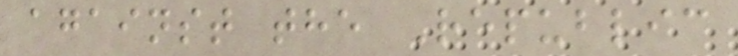against the Republic
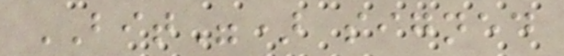BIT") signed
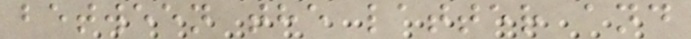between the latter and
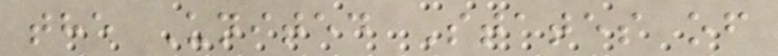the United States of
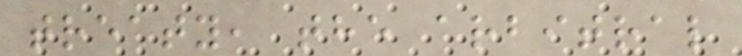treaty, the arbitral
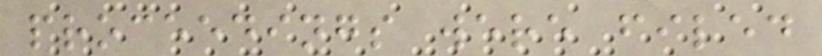proceedings were filed
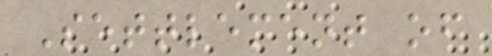Settlement of
